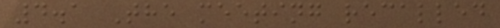4.1 The meeting recalled
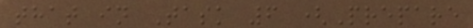that in Task 6 (Prepare
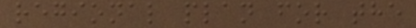regional plan for the
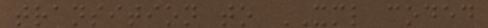transition to XML coded
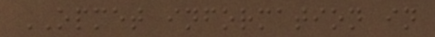OPMET information in
